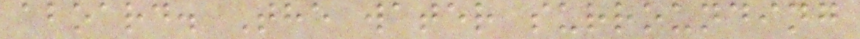aboard. The water surrounding
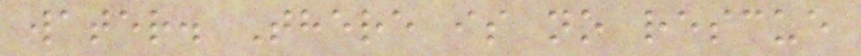water. There is no rescue
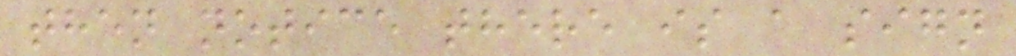then notice there is a sign
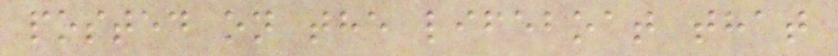posted on the lifeboat that
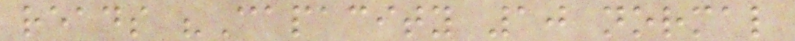reads "Capacity 10 normal
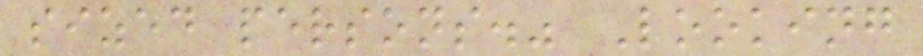sized persons." Looking
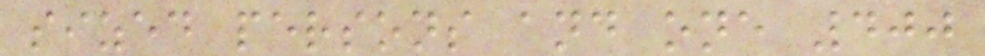sized persons and one 400
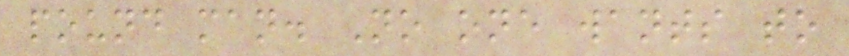pound man. No one wants to
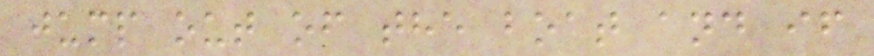jump out of the boat and if
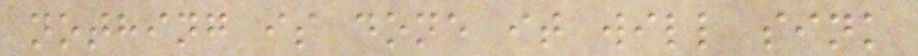nothing is done it will sink
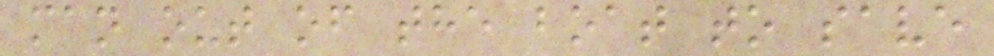man out of the boat to save
